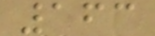163
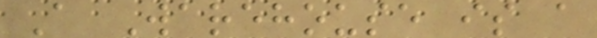A Warehouse is a
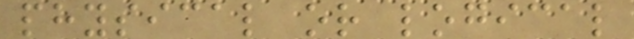physical or logical
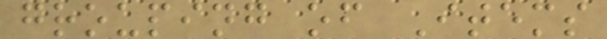grouping of Items
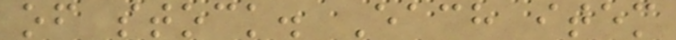of stock. Each item
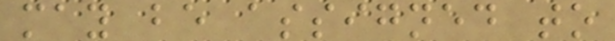may be assigned to
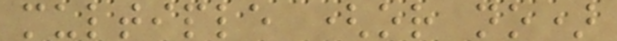multiple (or no)
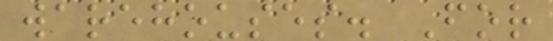warehouses. For
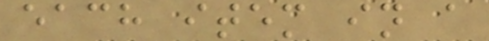each item in a
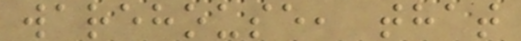warehouse, that
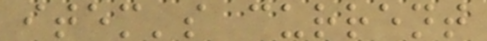item's current
